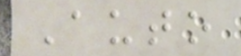Auto
